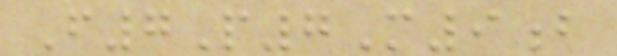F7P7M9b
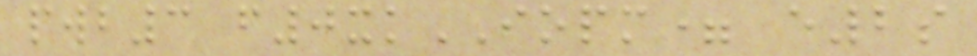pwb3 f0xkIOPM= e2s
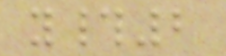y#2
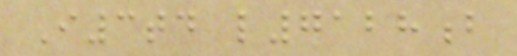I3td l7128b
